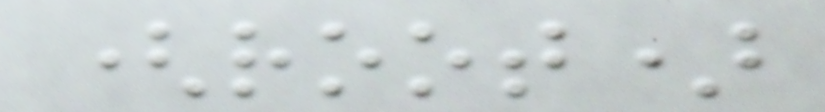(root)
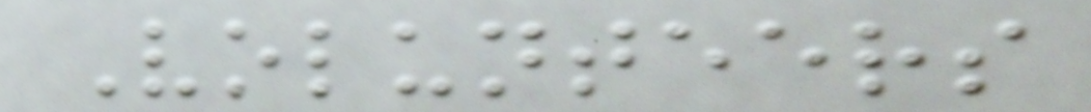Volunteers
